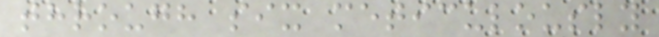through six meticulously
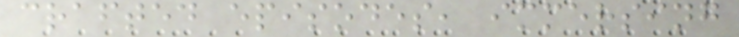crafted episodes, immersing
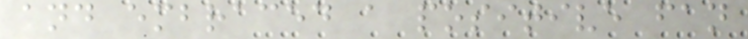and embraced a positive fan
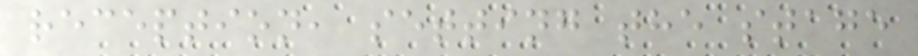reception, setting the stage
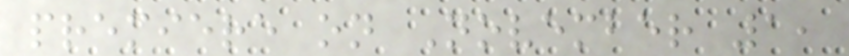premiere on November 1,
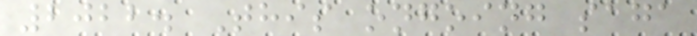2022. This ongoing saga
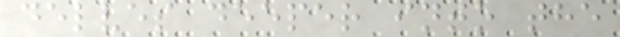delves deeper into the
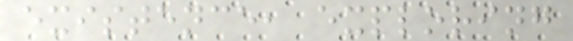existence, exploring
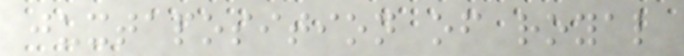juxtaposition of royal
